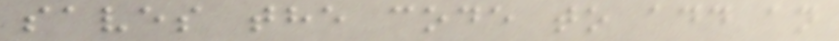saves the code to add an
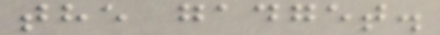the gadget.
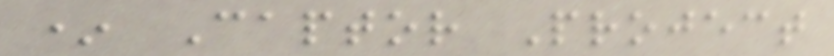* Captor Project
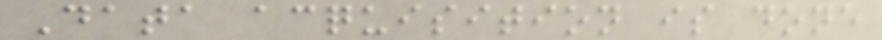Data acquisition is done
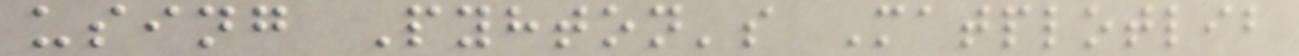using Pyhton's Matplotlib
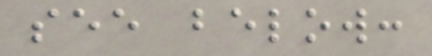see below:
